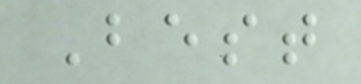Best
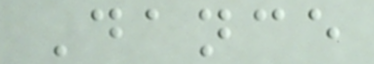Dance
